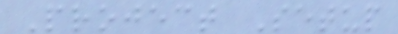Project Setup
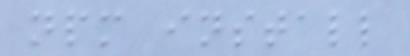npm install
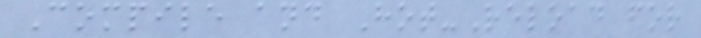Compile and Hot-Reload for
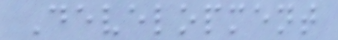Development
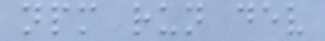npm run dev
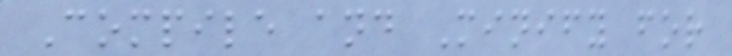Compile and Minify for
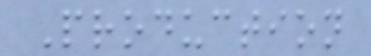Production
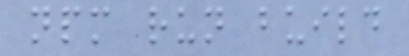npm run build
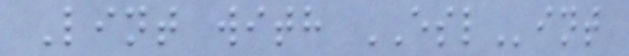Lint with ESLint
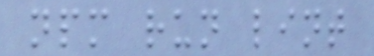npm run lint
